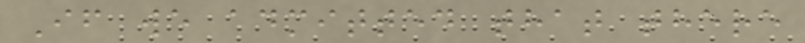If we admitted that there
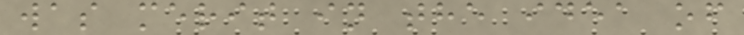was merit in the idea of
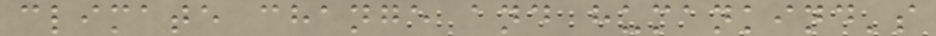climate change and humankind's
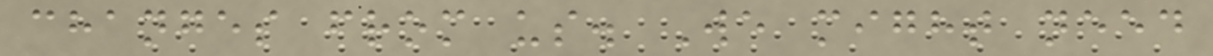changes from us. We might need
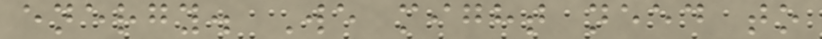energy. We might need to
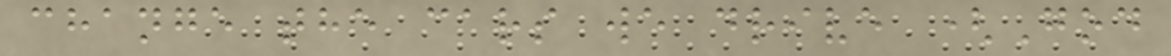change the cars we drive (God
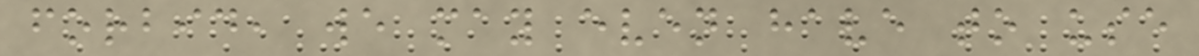forbid, we may even have to use
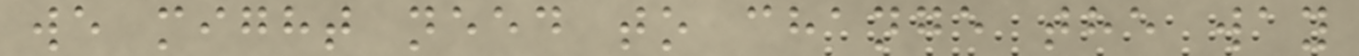we might need to change the way
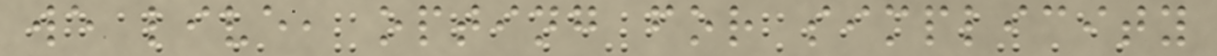we live, opting for simplicity
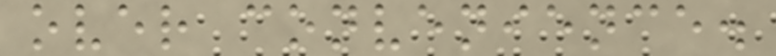over convenience.
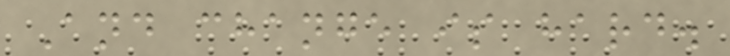And change is hard.
